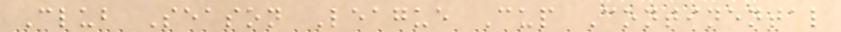Club Season League Cup Continental
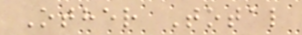Other Total
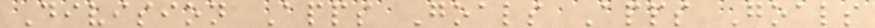Division Apps Goals Apps Goals
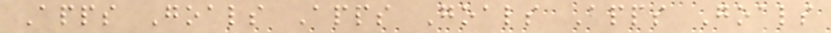Apps Goals Apps Goals Apps Goals
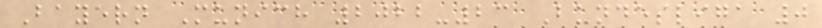Bayern Munich 2022-23 Bundesliga 0
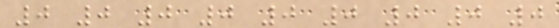0 0 0 0 0 0 0 0 0
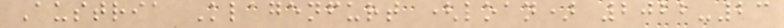Austria Klagenfurt (loan) 2022-23
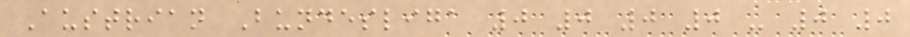Austrian Bundesliga 0 0 0 0 - 0 0
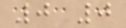0 0
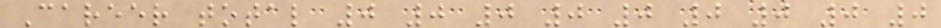Career total 0 0 0 0 0 0 0 0 0
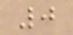0
